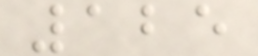125
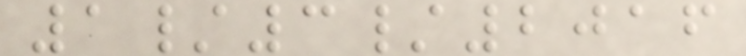1/3/2016
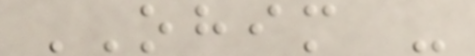OHIM -
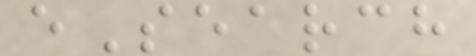eSearch
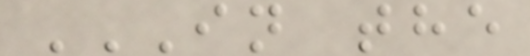IN THE
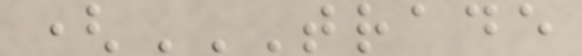(TRADE
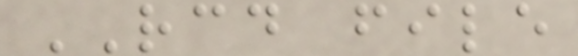RCD file
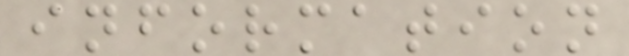information
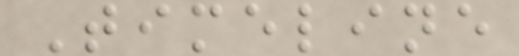Timeline
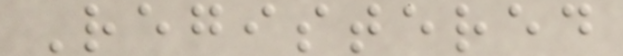Registered
